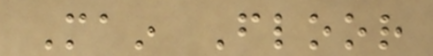Main Floor
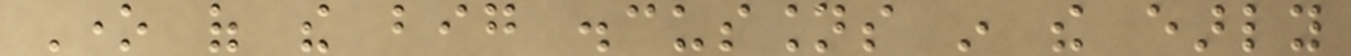One of the big discussions in the early
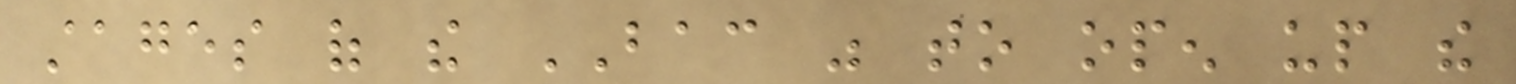stages of the BAC was to open up the
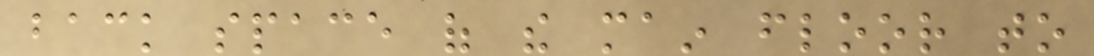back space of the main floor to
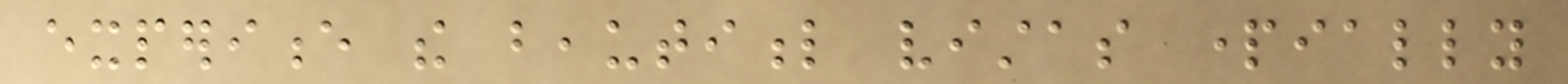experience the beautiful vistas partially
